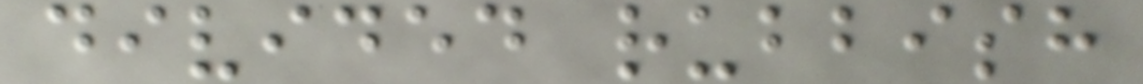divided rubbish
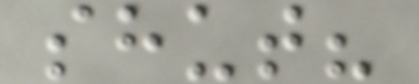shut?
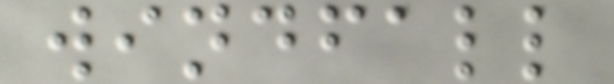windfall
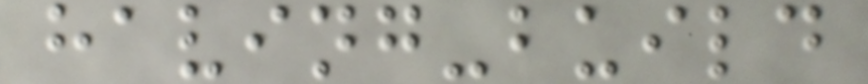having-build
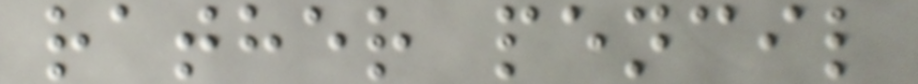rather pencil
